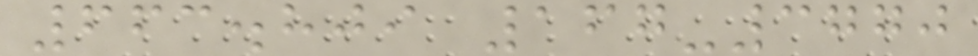663.809 167-3770
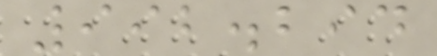992.294
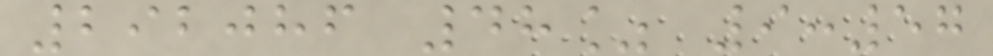292086 48% 9:57
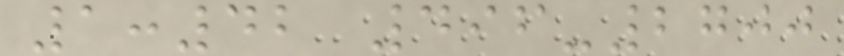1:42 496-2700
